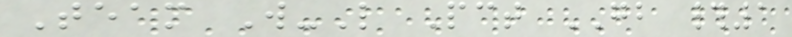Team W-L Pct GB #1
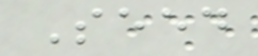Seed
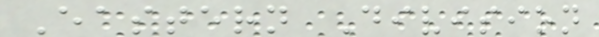Eastern Division
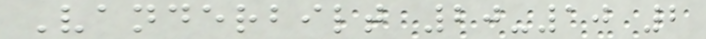Vanderbilt 20-10 2
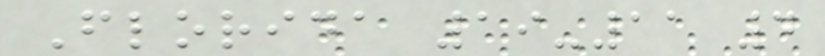Florida 19-11 4
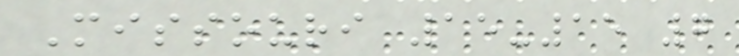Missouri 15-15 7
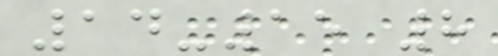14-15 8
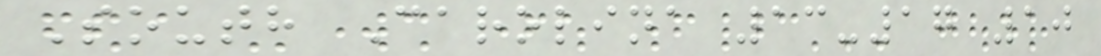South Carolina 13-17 10
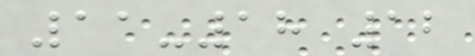11-18 12
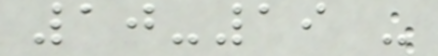10-19 -
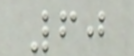60
